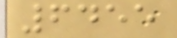6455
